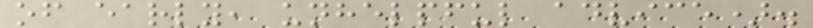of early, unhelpful advice).
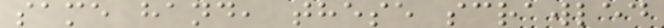same hand, these scrawled
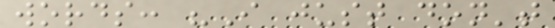words: "I just don't
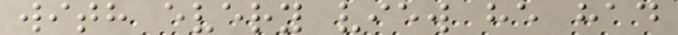with every view he had
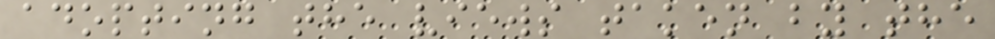adopting the views taken by the
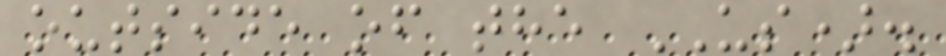outside of the US).
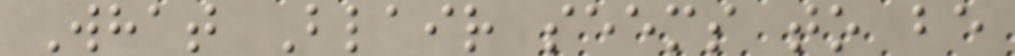What Blair seems to be
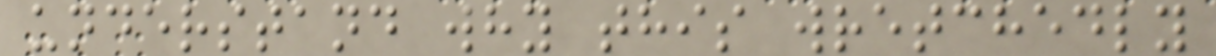understand why this wretchedly
